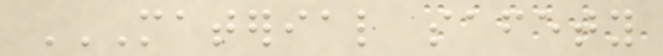MATERIAL SAFETY
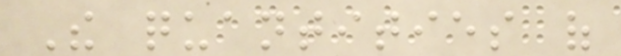The quantities of
